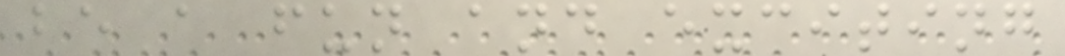be a fun and exciting
